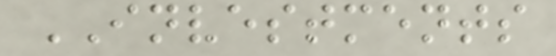INVESTMENTS
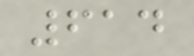614
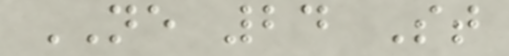NE 24 St
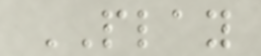PLAY
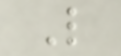L
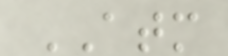ATM
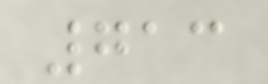713
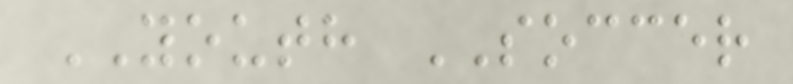YOUTH SOCCER
